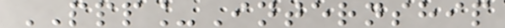PPP_Internship
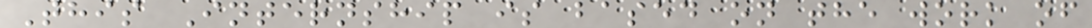This Internship is based on the work of
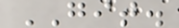GIT.
